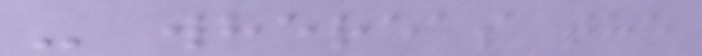- whereas the
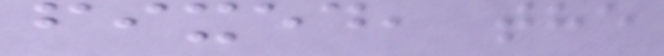fixed, the
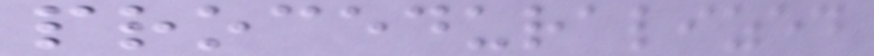proceduralized
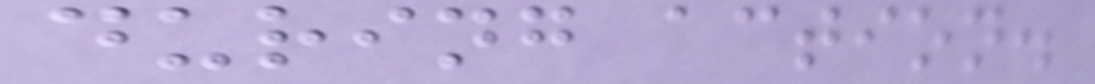during action.
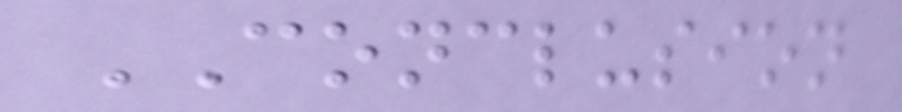CONCLUSION
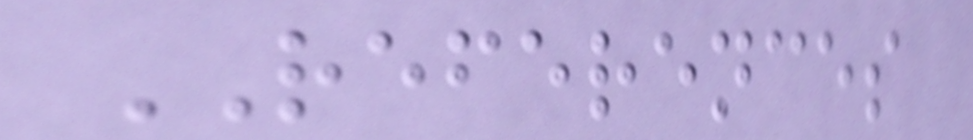REFERENCES
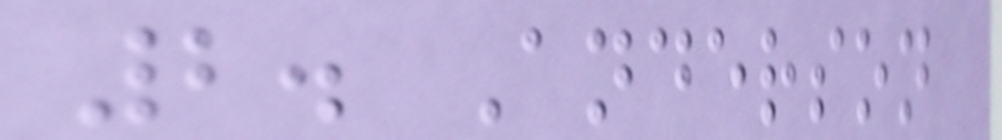2. Anderson
